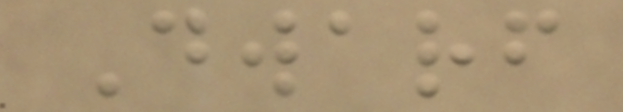Dwarf
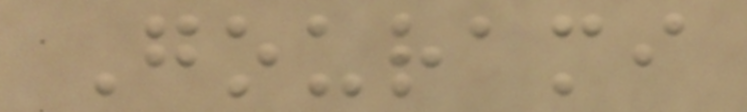Gourami
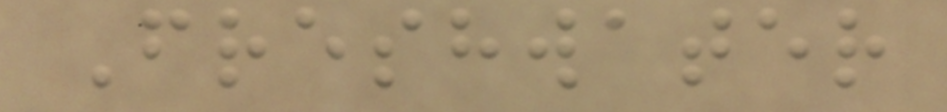Freshwater
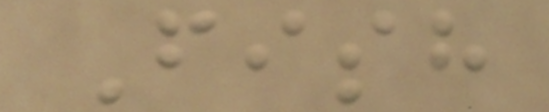Fish
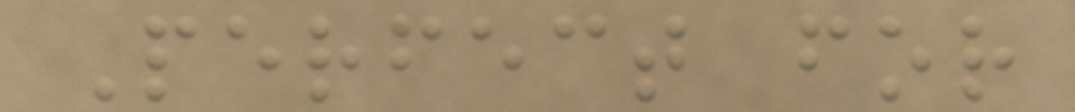Perfect for
